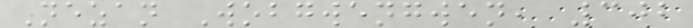Nezan Wobgwengwen, 302
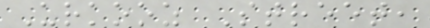Urkooz Street,
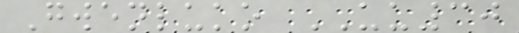Gwenluko UU30
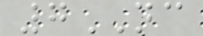7NC
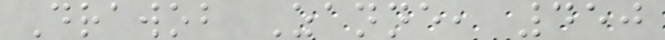Drawob Zanne, 450
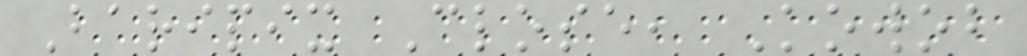Baripix Close, Kowob
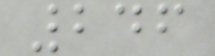246
